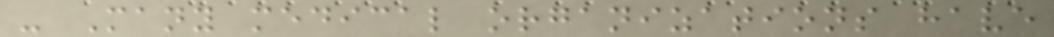- Many medical organizations have
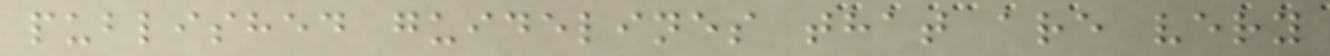published guidelines that are very
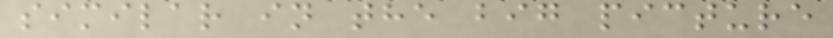similar in the big picture
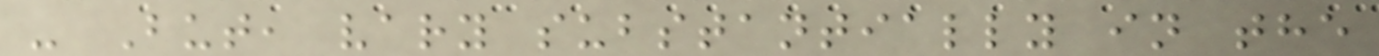- But, vary substantially in the
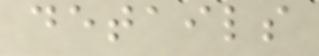details
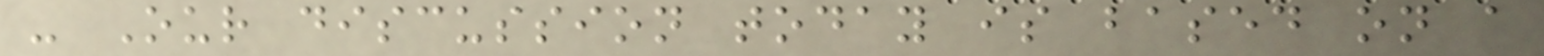- Our discussion today is based on a
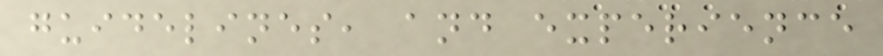guidelines, and experience
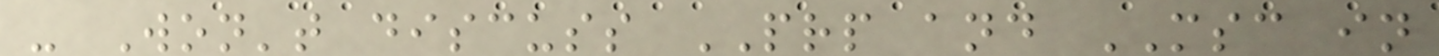- Won't discuss PRP and MSC in
